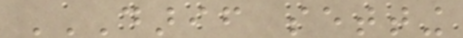DARIF SETTING
